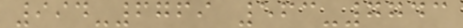994-6769 563-7743
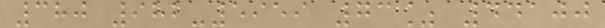380 982-5959 73% 44100
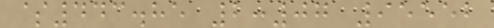$443.85 2:07 95552
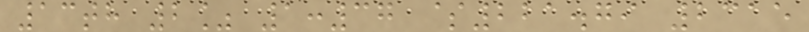13th 2% 1:37 $221.79 2315
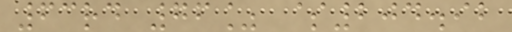63rd 76% $204.92
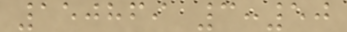150869 3:50
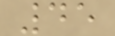45
